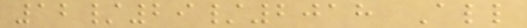12/29/2018 All
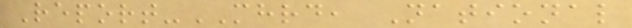Report-MHRD, National
